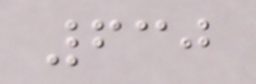630
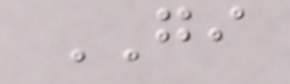GI
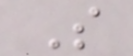S
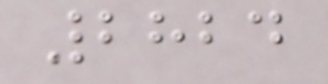2824
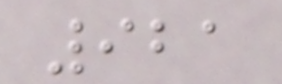921
